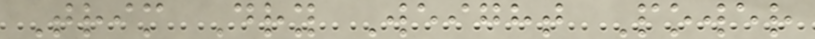Trim Dry Weight Power
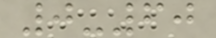0-60
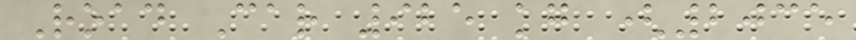Road Car 925 kg (2035
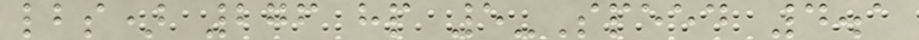lbs) 276 hp 5-Speed 4.1
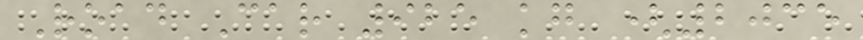Road Car 925 kg (2035
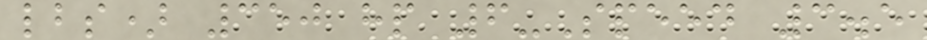lbs) 350 hp 6-Speed 3.5
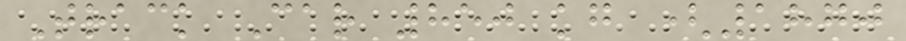Track Car 850 kg (1870
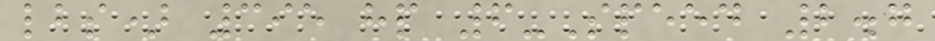lbs) 395 hp 6-Speed 2.7
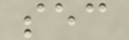sec
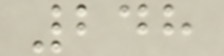248
